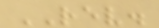REV.
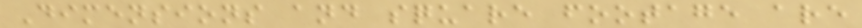Dimensions and square footage are
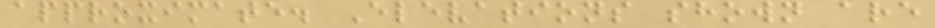approximate. Elevations shown are
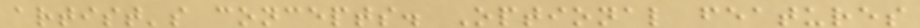artist's concepts. Optional features
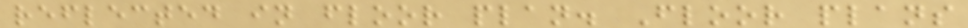reflected in floor plan. Floor plans
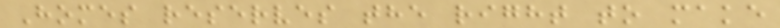Homes reserves the right to make
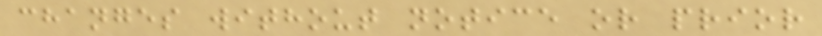changes without notice or prior
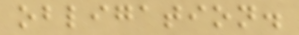obligation.
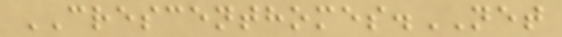CRESCENTHOMES.NET
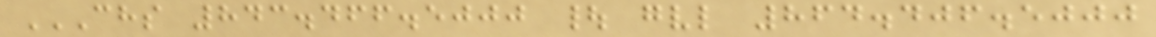CHS 843.466.5000 | GVL 864.406.5000
